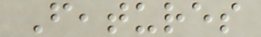Features
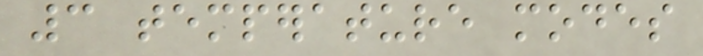3 temperature modes
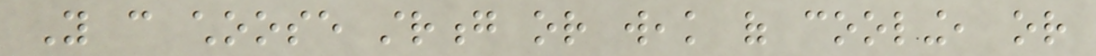You can choose strong or weak of cooling, or
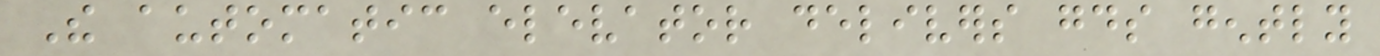The automatic elevator delivers goods gently
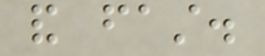and fast.
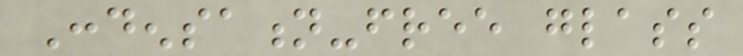Condensation-free glass
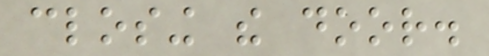closing the door.
